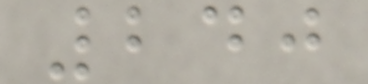240
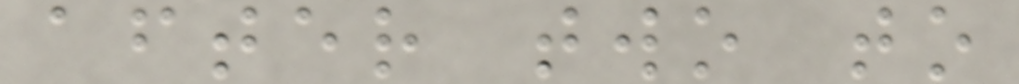after two to
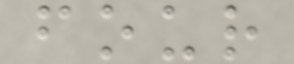four
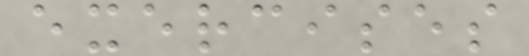exercises
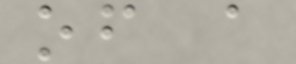of a
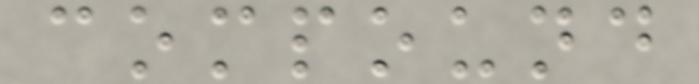compound
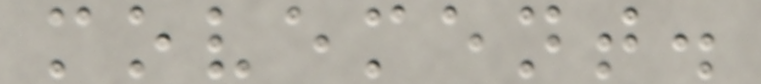movement.
